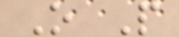O P
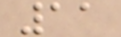11
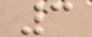3
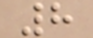8
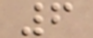6
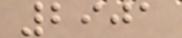2901
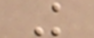K
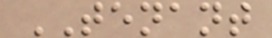TENANT
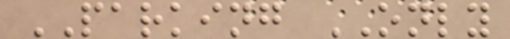PARKING ONLY
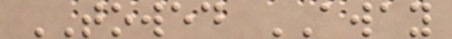TOWED AWAY
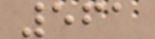561
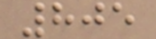805
